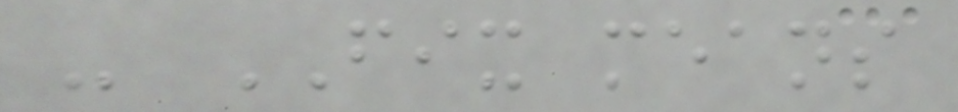- FIX means
